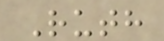Ruth
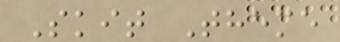Skit Theme
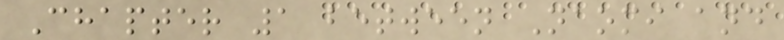Chapter 1 between Naomi and
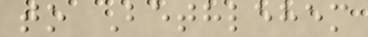to Bethlehem
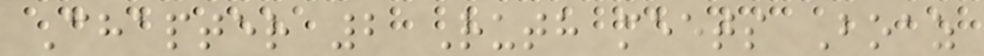Chapter 2 Ruth meets Boaz
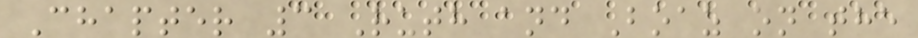Chapter 3 Ruth and Boaz on the
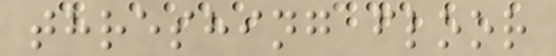threshing floor
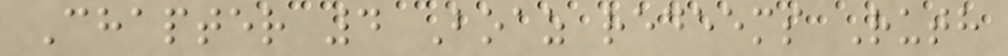Chapter 4 Boaz redeems Ruth
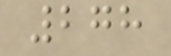278
